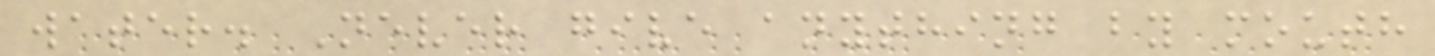water. Never give anything by mouth
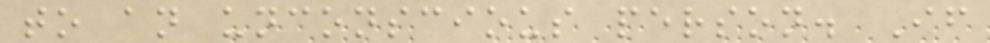to an unconscious person. If
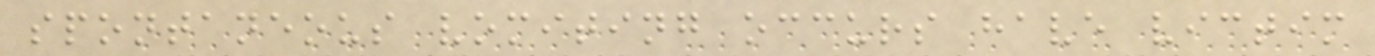spontaneous vomiting occurs have victim
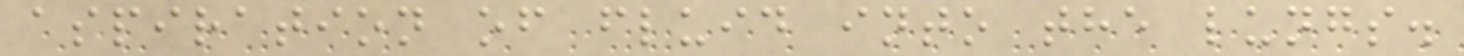aspiration of fluid into the lungs.
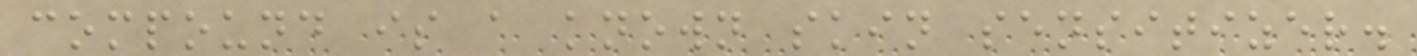compound is a known skin sensitizer.
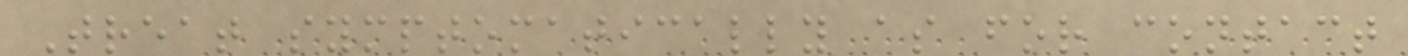Treat symptomatically as for contact
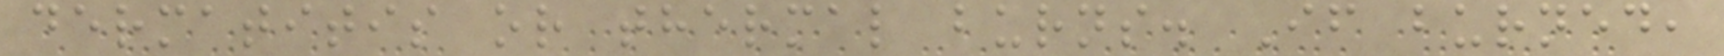dermatitis or thermal burns. If burned,
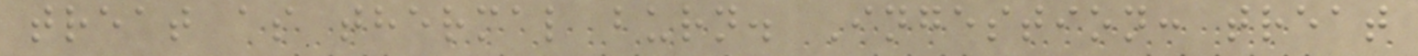treat as thermal burn. Ingestion: treat
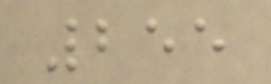255
